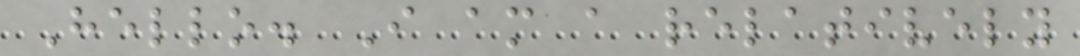Hello. I am a relatively
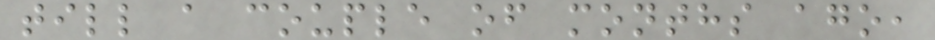till a couple of months ago,
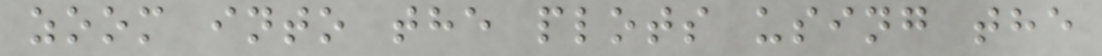zoom into the plots using the
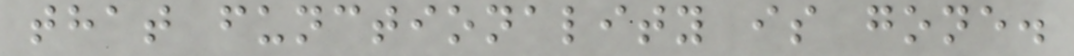that functionality is gone.
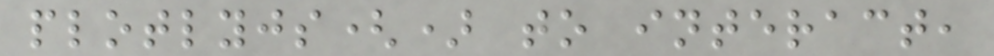plotlyjs() to interact,
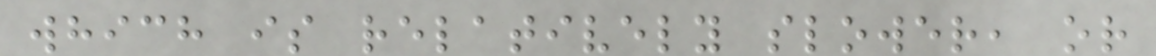which is relatively slower, or
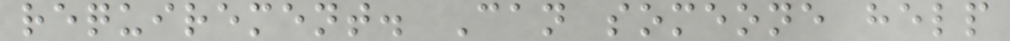requirement. Can someone help
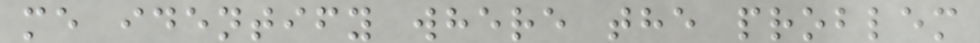me identify where the problem
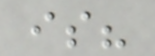is?
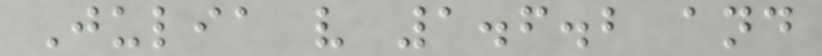Julia v 1.6.2 and
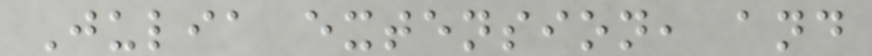Julia extension, and
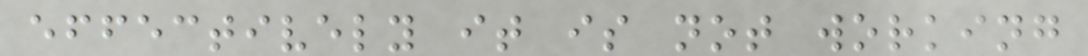effectively it is not working
